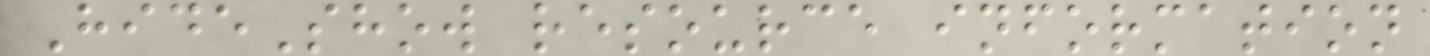HideShow resource information
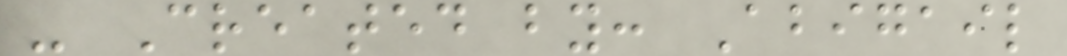- Created by: Abigail
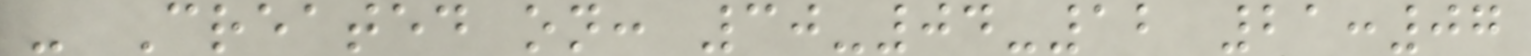- Created on: 30-04-12 21:07
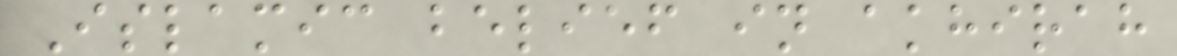Islamic belief in akhirah
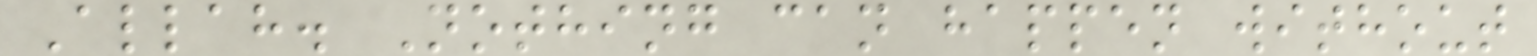Allah. Nothing can happen without
